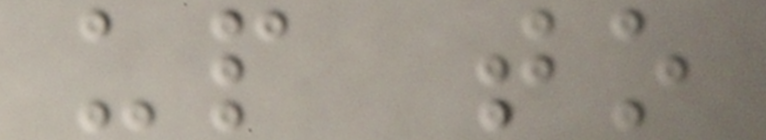up to
